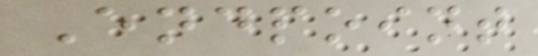Endpoint
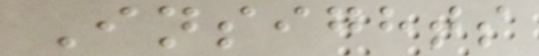Insights
